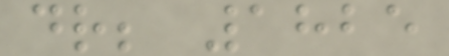dr; 1825
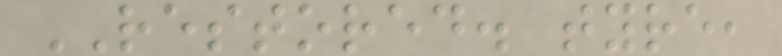RESTORED. tyre,
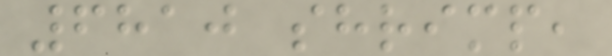6810 shrimp,
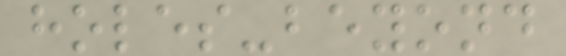holes-beyond
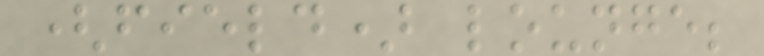(field) lounge;
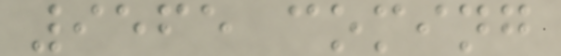9565 coming
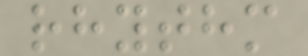rhythm
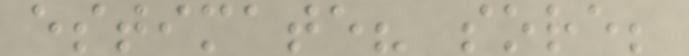estimate? sore;
